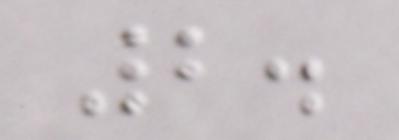2.
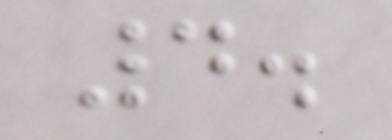4.
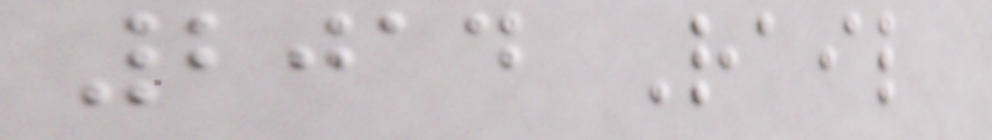2014 Rail
